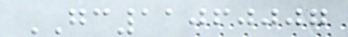GC11060007
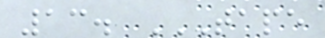13. TAPE
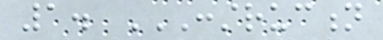1. CONSTRUCTION
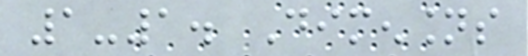1-1. Dimensions
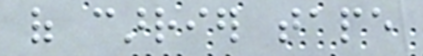of carrier tape
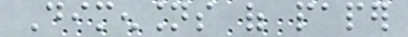Dimensions of paper
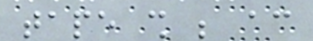tape shall be according
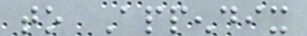to Appendix
